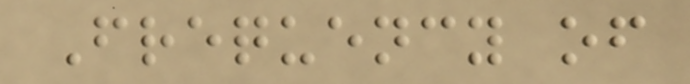Frequency of
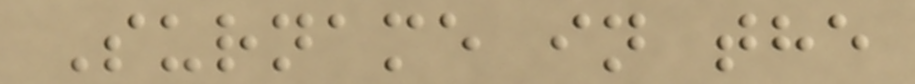Surname in the
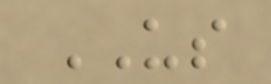US
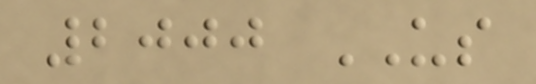2000 US
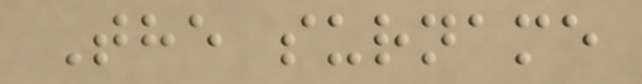The surname
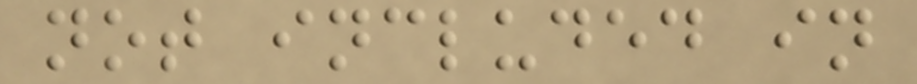not included in
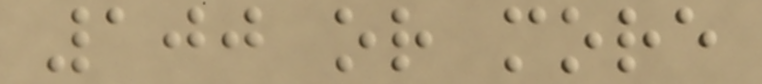100 or more
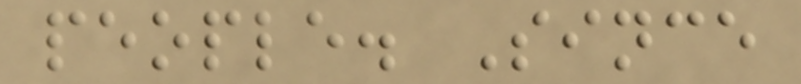people. Since
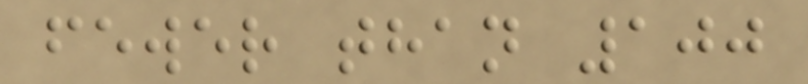fewer than 100
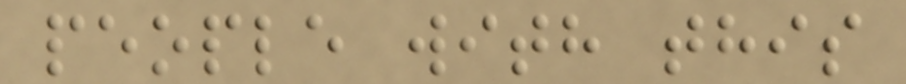people with this
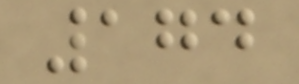174
